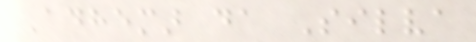Adhemar da Silva
